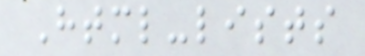Html-lists
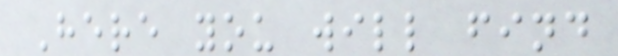Here you will find
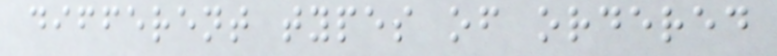different types of ordered
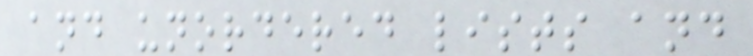and unordered lists and
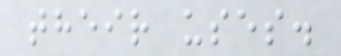their uses.
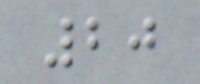20
